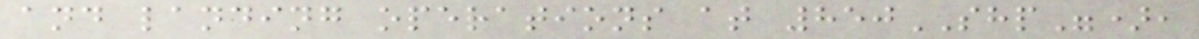and landing operations at 850SHP"),
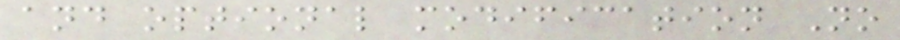and optional modification No
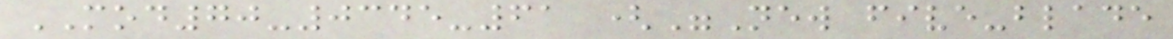MOD70-0345-61 ("New five-blade
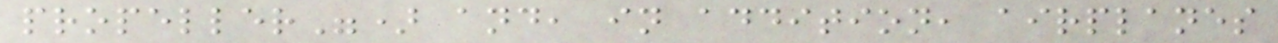propeller") and, in addition, airplanes
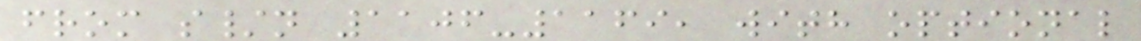from s/n 1106-1169, with optional
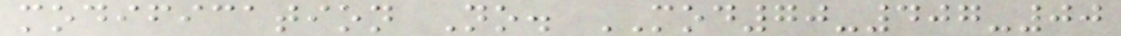modification No. MOD70-407-00
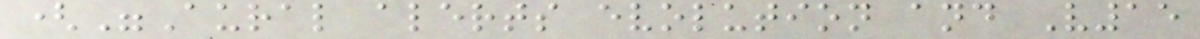("Aural alerts evolution and V15
